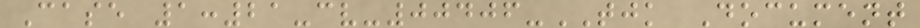Case 1:21-cv-00406-TJK Document
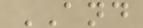AND
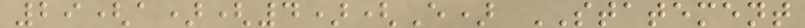29(a)(4)(E) STATEMENT
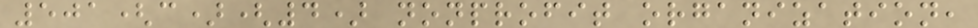501(c)(4) nonprofit organization,
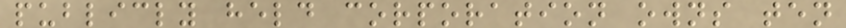publicly held corporation owns ten
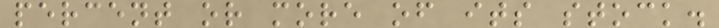percent or more of its stock.
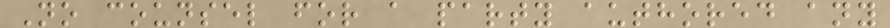No counsel for a party authored any
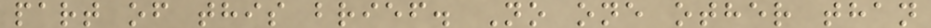part of this brief. No one other than
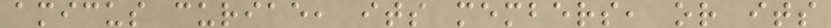amicus curiae, its members, or its
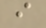i
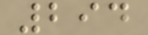294
